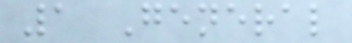1 General
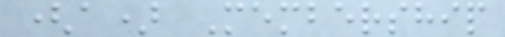(a) Membership
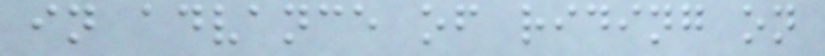in advance of riding on
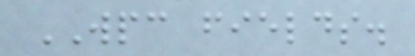WPC fields.
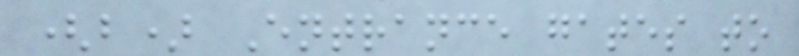(b) Entrance gates to
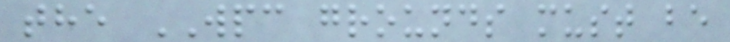the WPC grounds must be
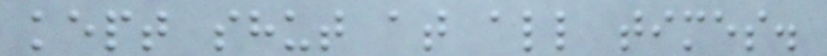kept shut at all times.
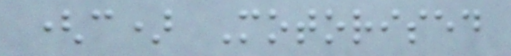(c) Motorised
